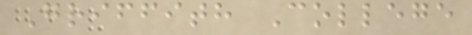Griffith College
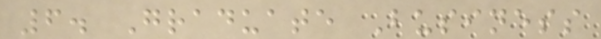6. Graduate Business
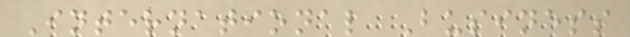International Business
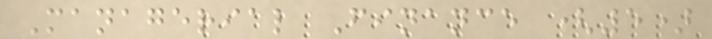Managerial Finance (5)
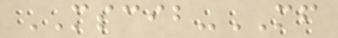MSCIB-MF
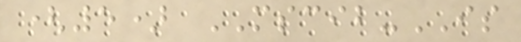(5) MSCIB-IS
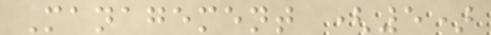Management (5)
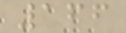166
